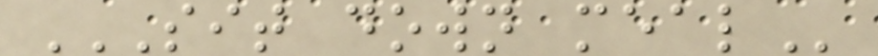SIT DOWN MEAL
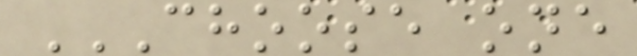CHOOSE ONE
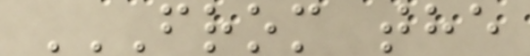FROM THE
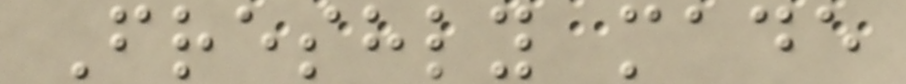Freshly made
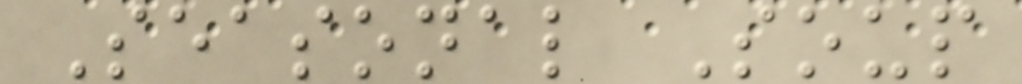Seasonal Soup
